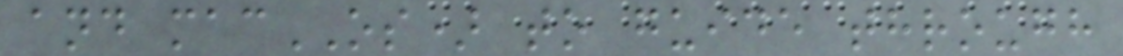and macOS) to guide through
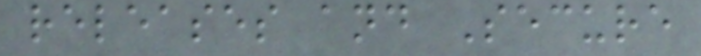releases and Secure
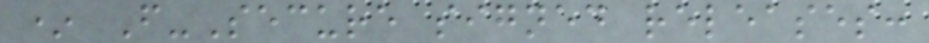* F-Secure signed releases:
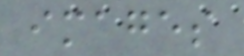images
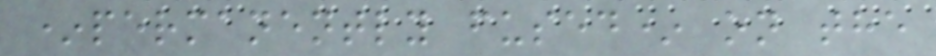*permanently fused* on the
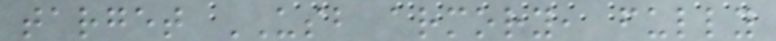target USB armory, fully
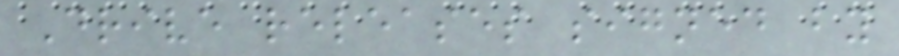Drive releases signed by
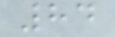84
